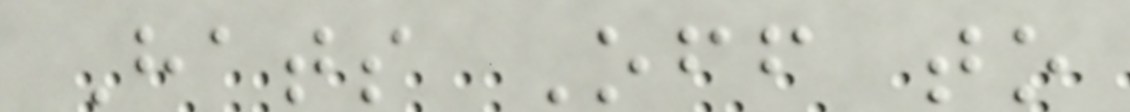Hats Off to
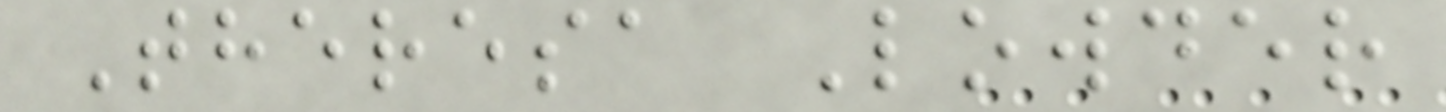Theresa Lowder
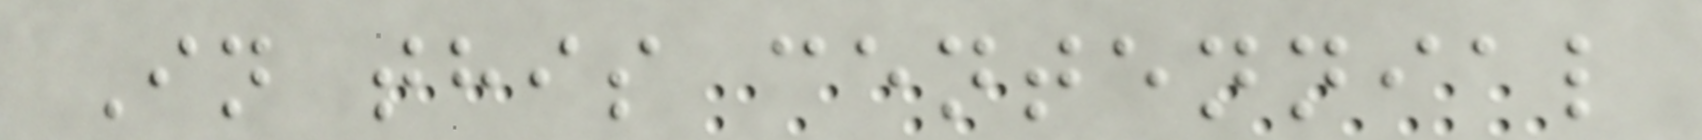In this centennial
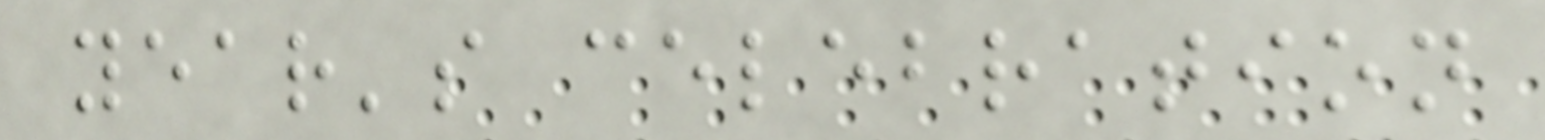year's celebration
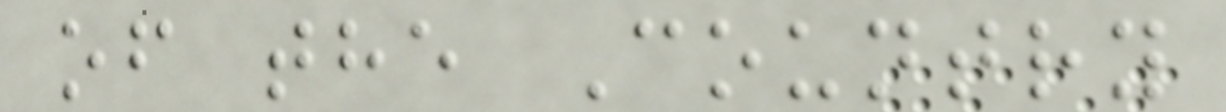of the Country
